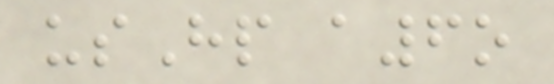usHp a6o
